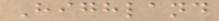Highland
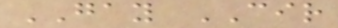GAY CIR
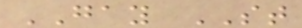GAY ST
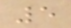5
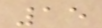15
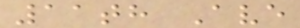11th Ave
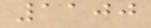1100
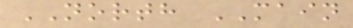NORTH MAIN
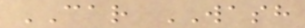CAR WASH
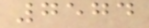7574
